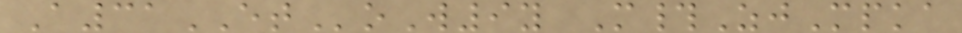A31EToW9y M#ZjMpka
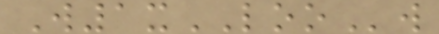W1xLOOw
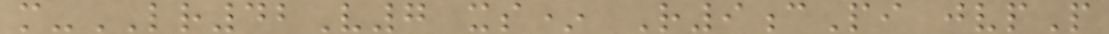m-LR42V7 xs* R9cPi jvpP
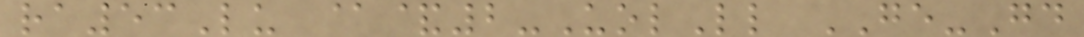ra53Lu @&2-UolLl GE-Gd
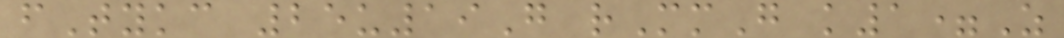fTykc 25u19G rMmG k1=Z
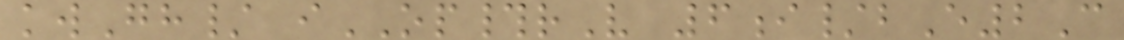kwGh/ iOP#rV 6i/bE2C
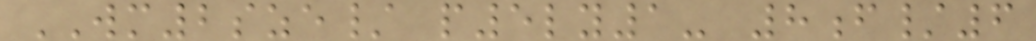WM2sze/ p5ly1- 8f/6
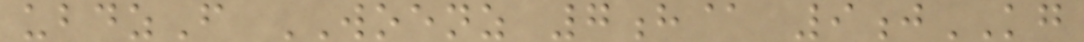ubdzF WOENZ 7h@ 9jKG
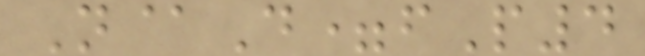N@D=fP4
